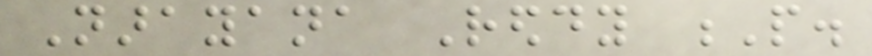Narayana Reddy P.
